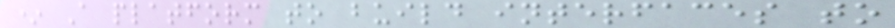* A platform to build interfaces to
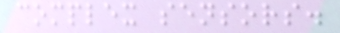complex sensors.
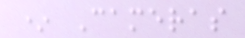* Cameras
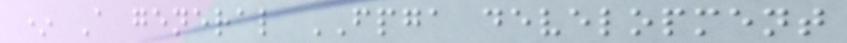* A general FPGA development
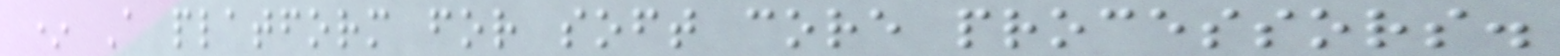* A platform for soft core processors.
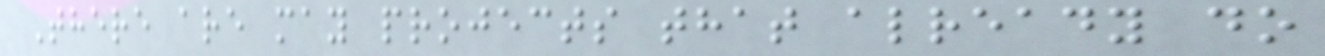There are may projects that already do
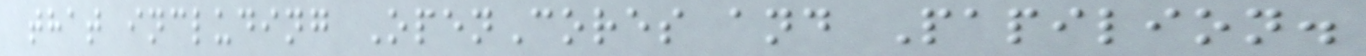that including OpenCores and Papilion.
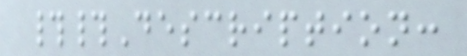##Description:
